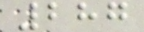287
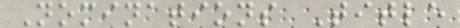Nominations Title
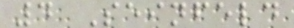4 Seinfeld
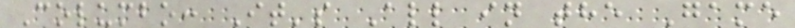Columbo: It's All in the Game
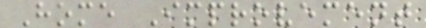Home Improvement
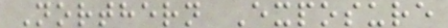Northern Exposure
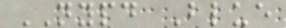NYPD Blue
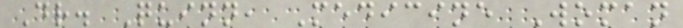Dr. Quinn, Medicine Woman
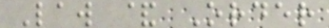Law & Order
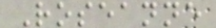Roseanne
